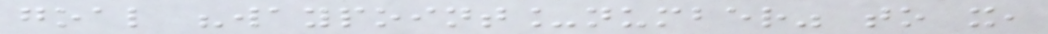goal "waypoint_number" to x,
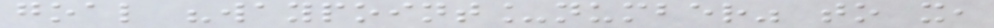goal "waypoint_number" to x,
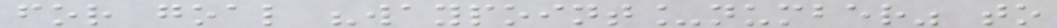for goal "waypoint_number" to
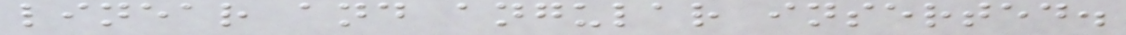linear and angular inserted.
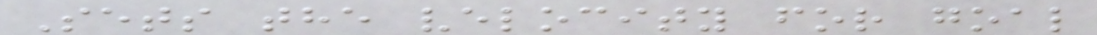Sets the velocity for goal
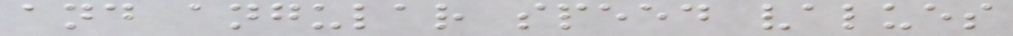and angular speed values
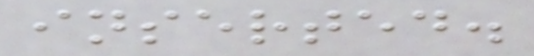inserted.
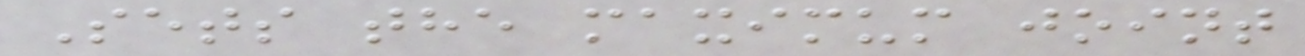Sets the maximum joint
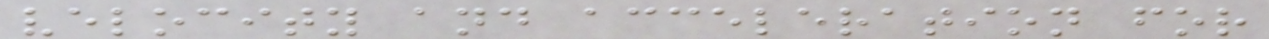velocity and acceleration for
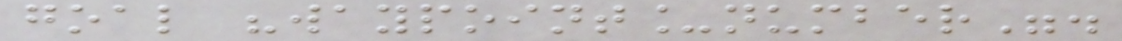goal "waypoint_number".
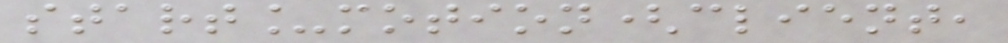start_motion(client,
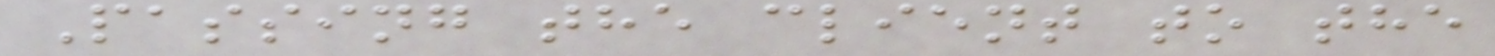Passing the client to the
